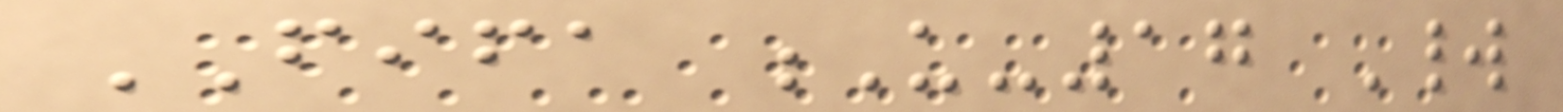FIFA U-17 World
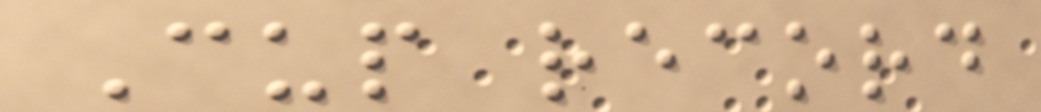Cup record
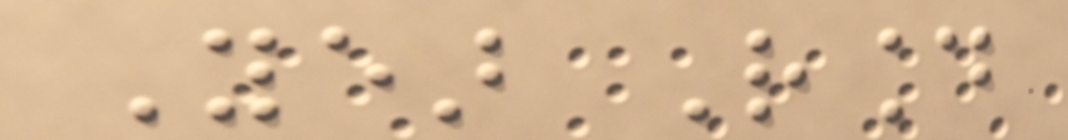Year Round
